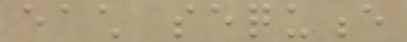each sequence
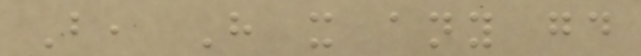But, Have it any good
